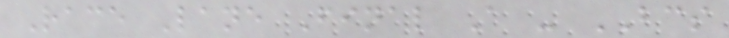Race Lane Final A - BCS
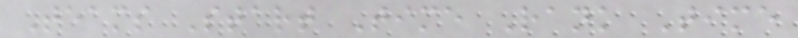Teams Start Time Rank Time
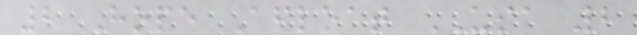2 Hope Afloat USA 2
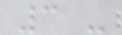3 -
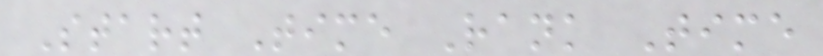Start Time Rank Time
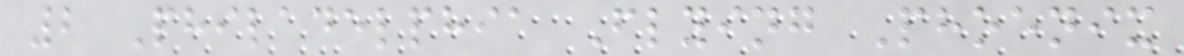2 Philadelphia Flying Phoenix
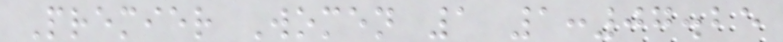Premier Women 1 1:07.25
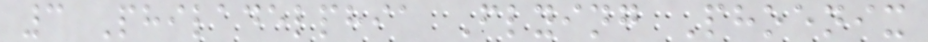3 Philadelphia Flying Phoenix
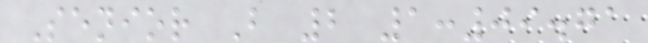Senior B 2 1:09.71
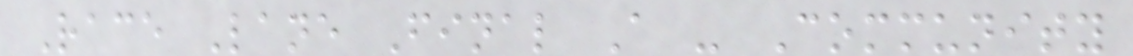Race Lane Final A - Community
